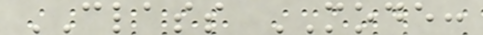CLASS MODE:
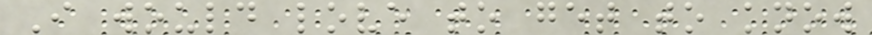I would love to get to know
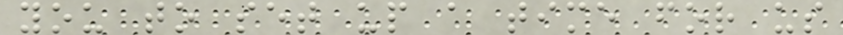you to set up a time for us
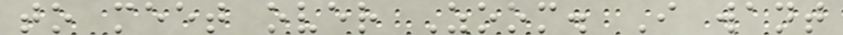to meet over Zoom. I want
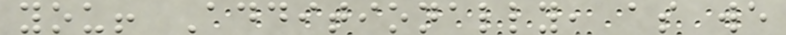you! Additionally, as we
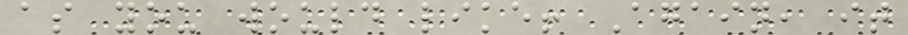as you would like! Again, it
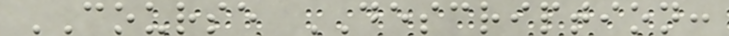COURSE DESCRIPTION:
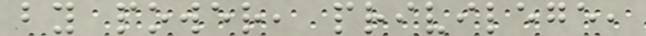by power, privilege,
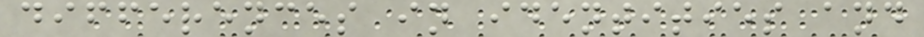differences in identities and
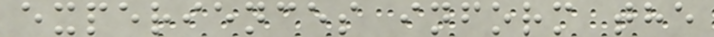experiences inform the
